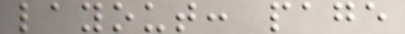layout: page
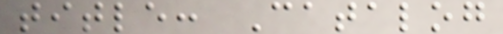title: Catalog
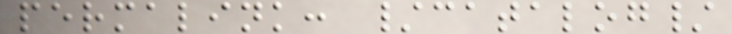permalink: /catalog/
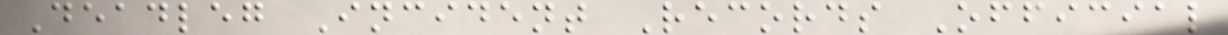Deadleg Incident Records Official
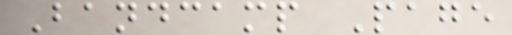Bandcamp Page
